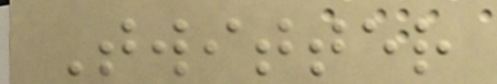Twitter
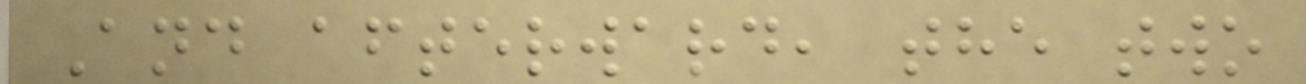And afterward, the two
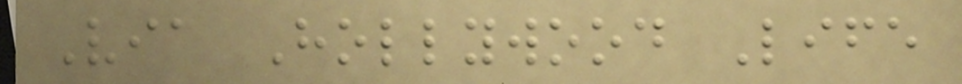Via Hollywood Life
